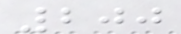200
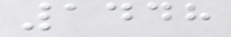1448
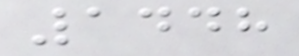1448
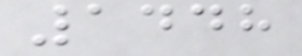1448
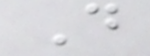D
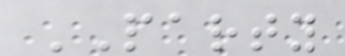PARTY
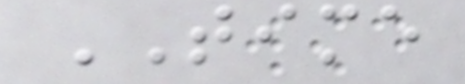TIME
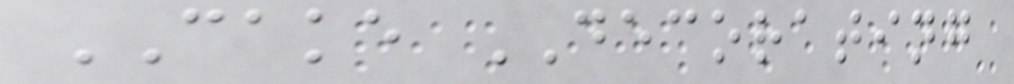CAKE DECORATING
